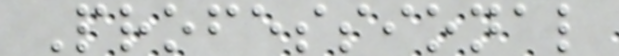Professional
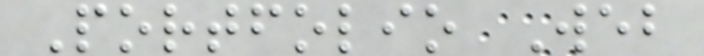Portfolio Web
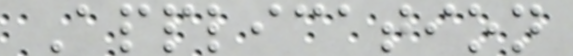Application
